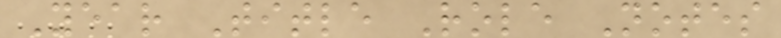Year Title Role Notes
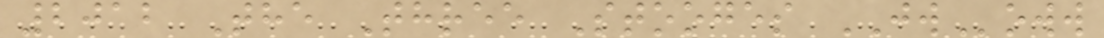2012 The Three Stooges JWoww
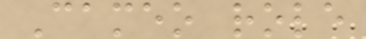Cameo role
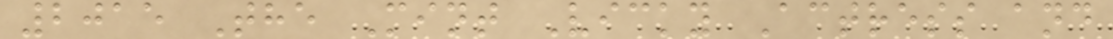2015 The Mint Vicky Actress and
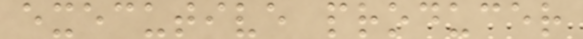executive producer
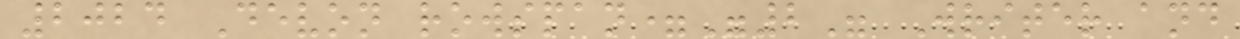2024 Devon rowspan="2" Writer and
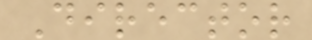Director
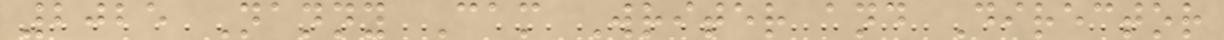2025 Nanny Cam Writer and Director
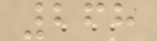268
